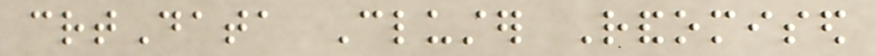crtData Cluster Randomised
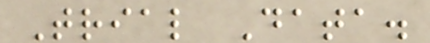Trial Data.
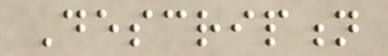Description
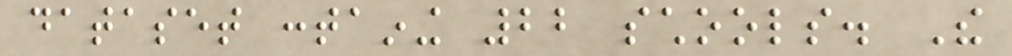dataset containing 22 schools. The
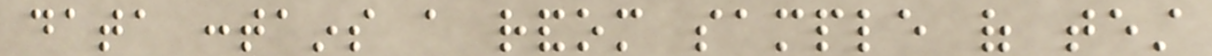data contains a random sample of test
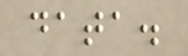data.
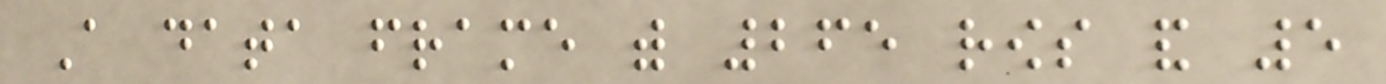A data frame with 265 rows and 5
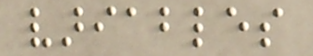variables
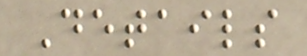Details
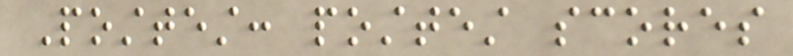Posttest: posttest scores
